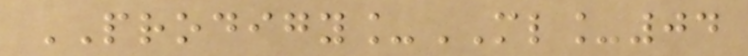PRODIGY_ML_04
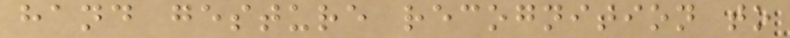hand gesture recognition to
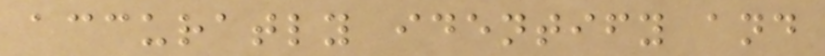accuratly identify and
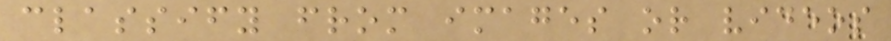classify from images or videos
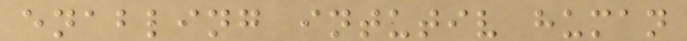enabling intutiv human
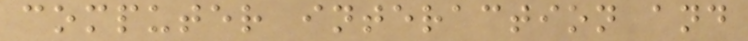computer interaction and
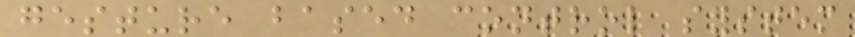gesture based control system
